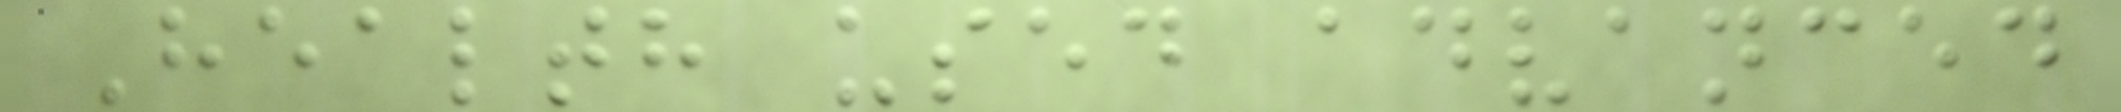Health used advanced
